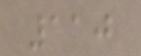110
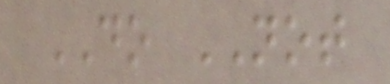DO NOT
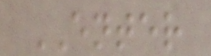ENTER
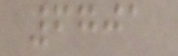6701
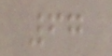67
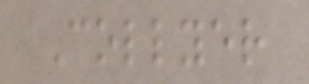Collyer
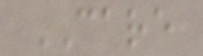CARE
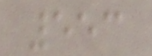553
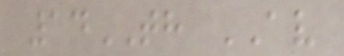14TH AV
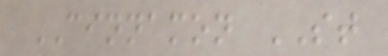CINNAMON ST
